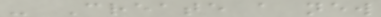- Create a new
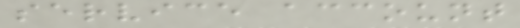service account
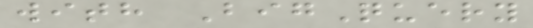with BigQuery
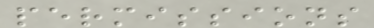permissions
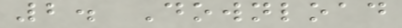2. Download
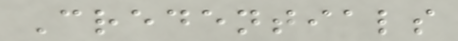Credentials
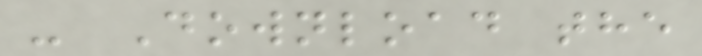- Download the
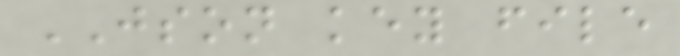JSON key file
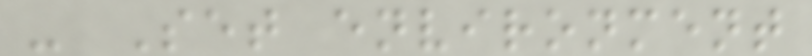- Set environment
